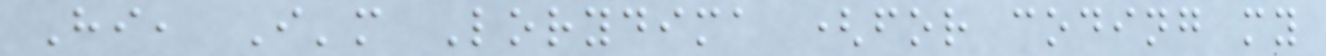Hi, I'm Lorydima (for coding my
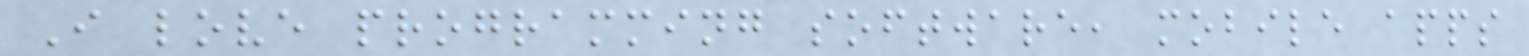I love programming software, mobile apps
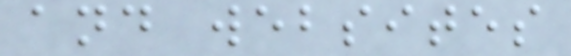and websites
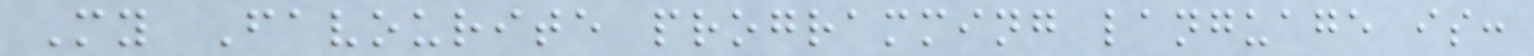My Favourite programming language is:
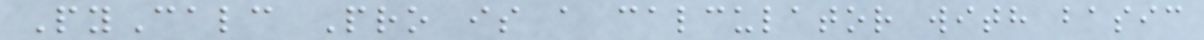PyCalc Pro is a calculator with basic
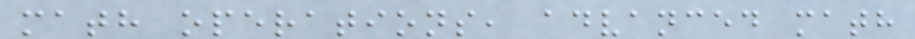math operations, advanced math
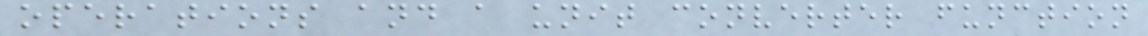operations and a unit converter function
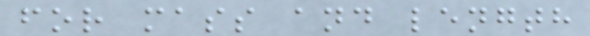for mass and length
